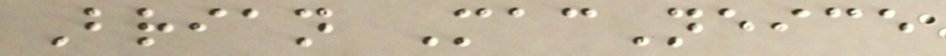Brian MacNeice
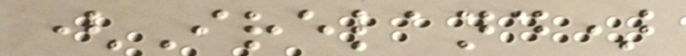(Ireland)
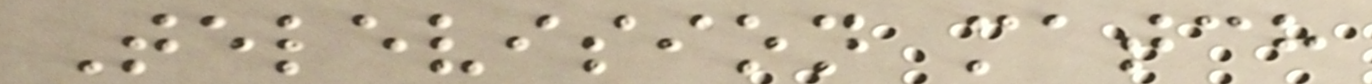Television match
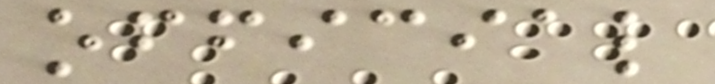official
